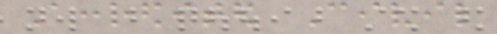Accredited Civil
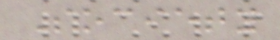Society
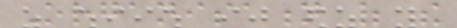Organisation of the
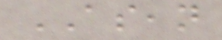ASEAN
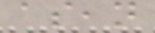asean
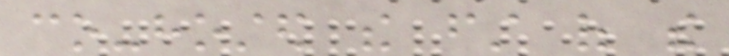co-hosted the first of the
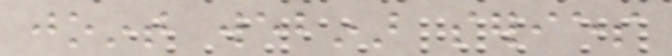joint webinar series
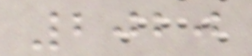2020
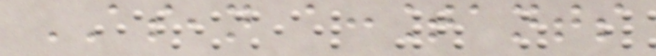ASEAN accountants
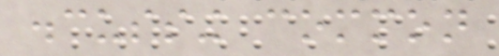discussing common
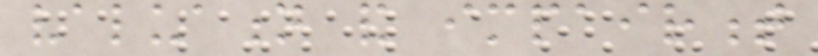valuation and impairment
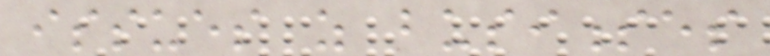issues as businesses
